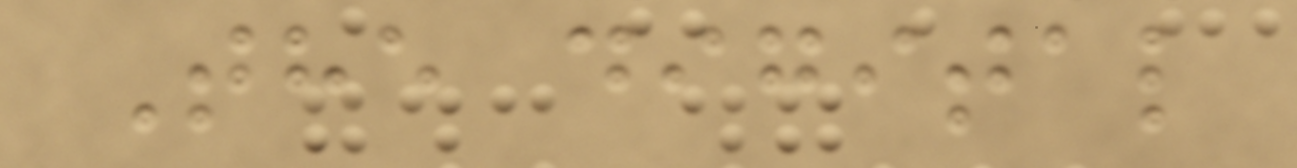The digital
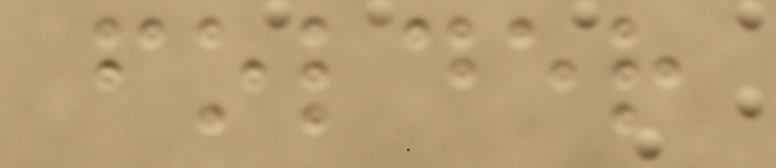folder
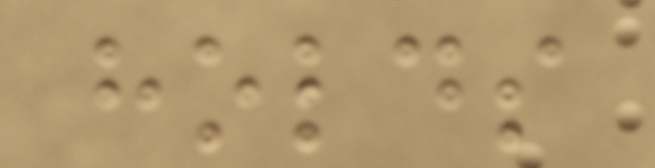holds
